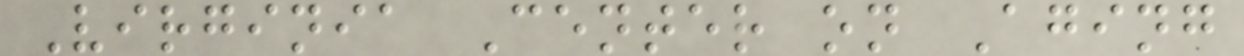Virginia Center on Aging
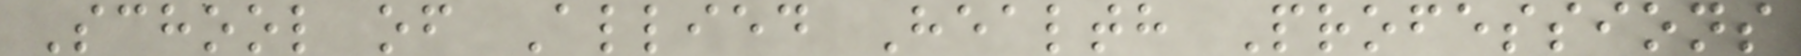School of Allied Health Professions
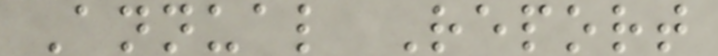Annual Report
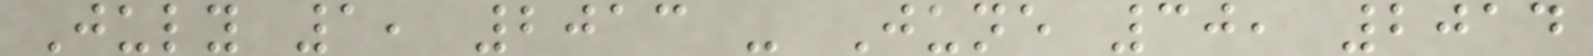July 1, 2013 - June 30, 2014
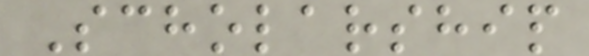Scholarship
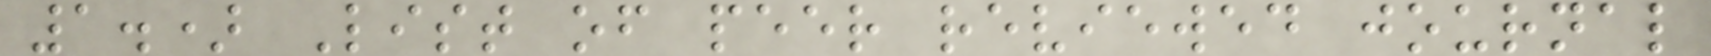1.) List of peer reviewed journal
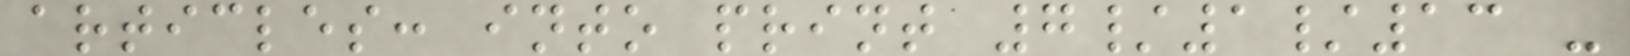articles: into print 7/1/13 -
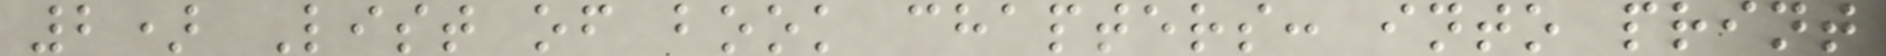2) List of book chapters: into print
